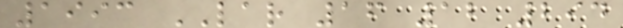1993 LAR 16 12 294
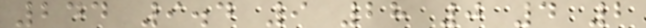244 9.4 9 28 0 4 2
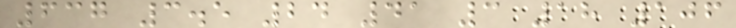637 3.5 24 41 3 18 106
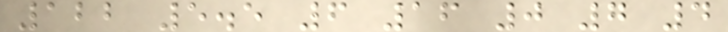122 5.5 6 16 0 7 4
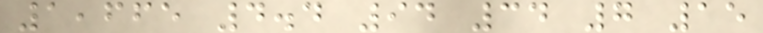1,665 4.4 94 34 7 15
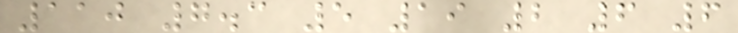110 7.3 5 19 2 6 6
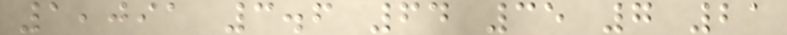1,091 3.6 64 35 7 21
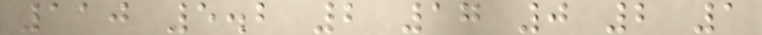110 5.2 2 17 0 2 1
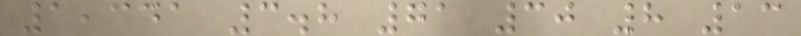1,341 3.8 71 30 8 13
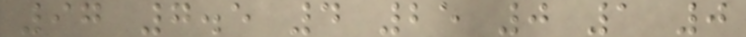97 7.5 4 25 0 1 0
